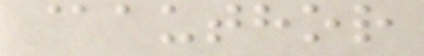@author
